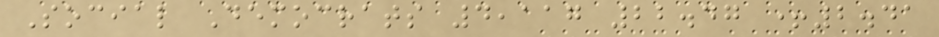Social Democrats 4,117 22.47 +2.41
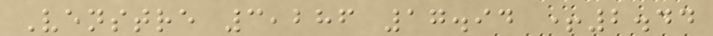Venstre 3,286 17.94 +2.44
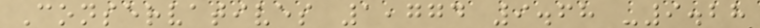Conservatives 1,774 9.68 -9.28
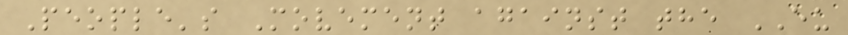People's Movement against the EU
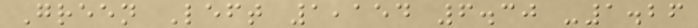Green Left 1,154 6.30 -1.26
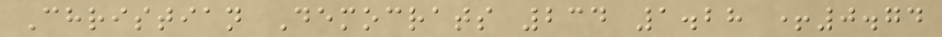Christian Democrats 234 1.28 +0.74
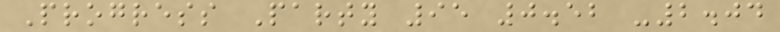Progress Party 95 0.52 -2.04
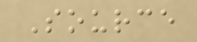Source
